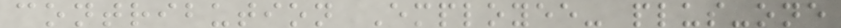contribution Employee- plus-one
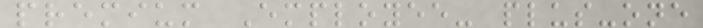premium Employee- plus-one
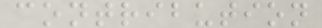contribution
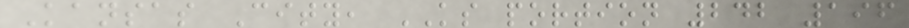Kansas City, KS portion 242 196
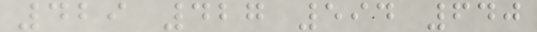429 427 594 640
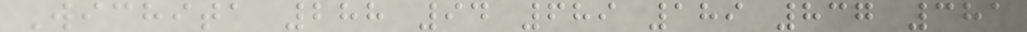Wichita 288 94 689 189 837 381
